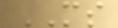MS
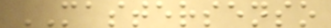MASTERSENSO
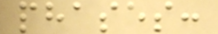phases:
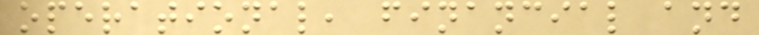operational, financial and
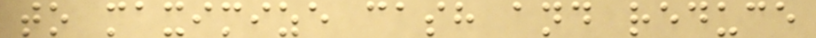to maximize cash and reduce
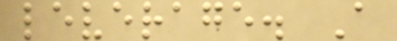leverage. A
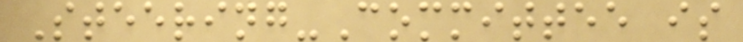Steering-Committee is
